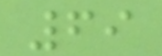69
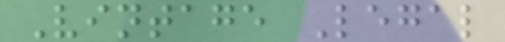Vintage Legal
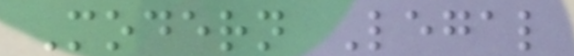Modern Legal
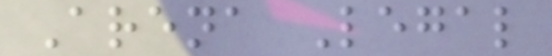Arena Legal
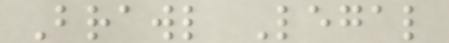Brawl Legal
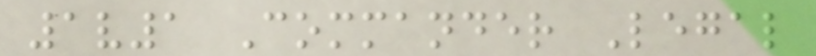1v1 Commander Legal
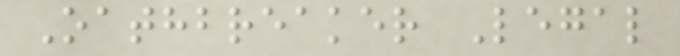Oathbreaker Legal
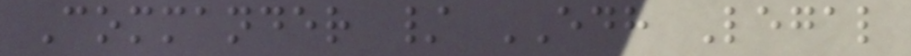Commander / EDH Legal
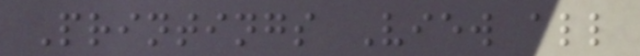Printings View all
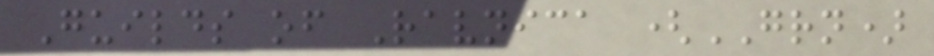Guilds of Ravnica (GRN)
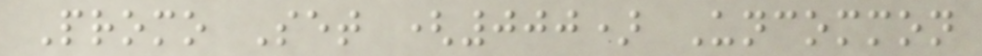Promo Set (000) Uncommon
